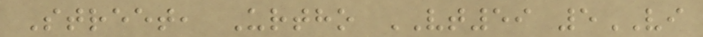Street, Urtho VT59 5VI
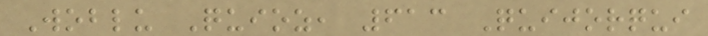Woblu Quioz, 613 Quijorqui
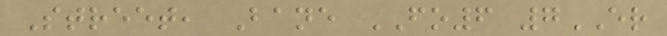Street, Bane FO6 7ER
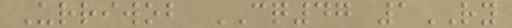Urriwob CQ47 1RY
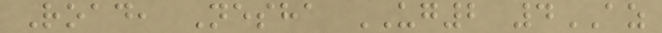Road, Nesha UG2 4AZ
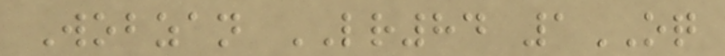Wobzan LR84 1OQ
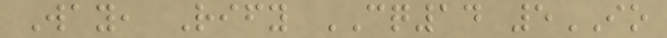Way, Rify CQ14 5IO
